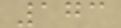173
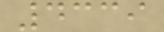4339
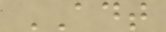ADT
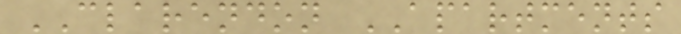CLARENDON APARTMENTS
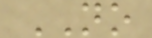NO
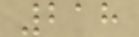218
